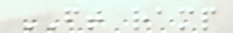FT ramp
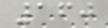160
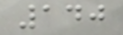140
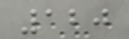120
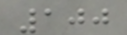100
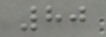80
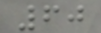60
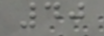40
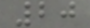20
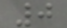0
